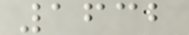1632
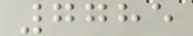7785
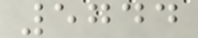5744
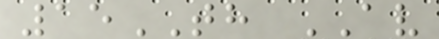15TH AV
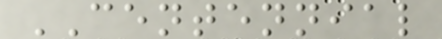CENTENNIAL
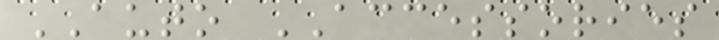AUTO ACCESSORIES
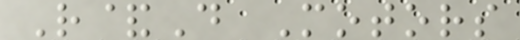R&D Motors
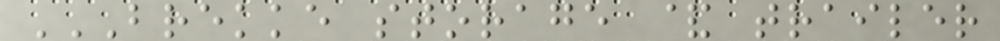BREKKE STORAGE & TRAILER
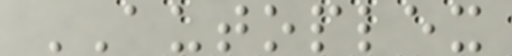AUTOPLEX
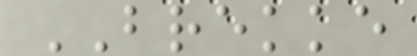BREKKE
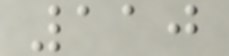110
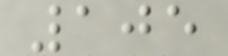105
